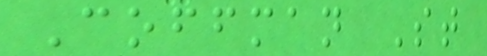Coffman St
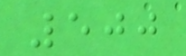500
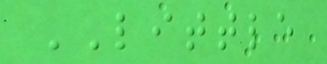LITTLE
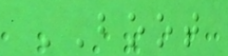BOOT
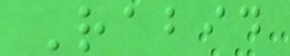Rabid
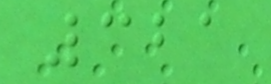321
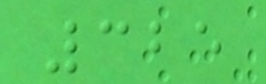325
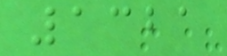1321
